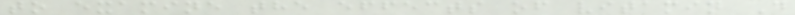to examine the effects of vitamin D
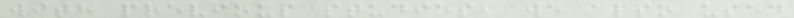with previous studies, we also used
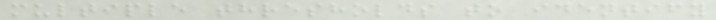multiple thresholds to identify
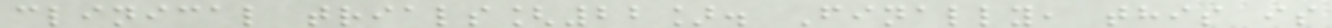clinical trials[22]. Finally, this is
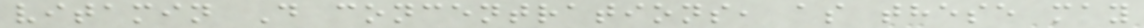vitamin D concentrations, as these may
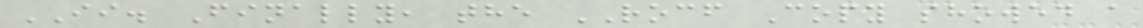II. Finally, the ROCF Copy showed a
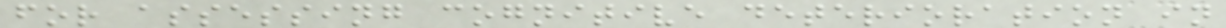for assessing cognitive deterioration in
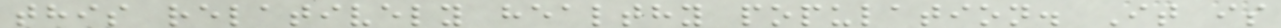this relatively healthy population. It is
